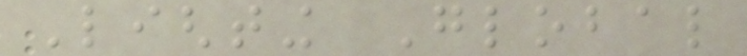Lighting Global
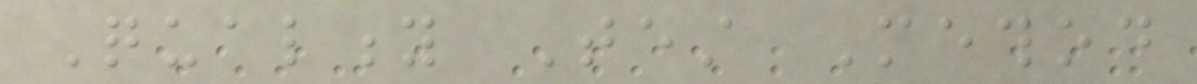Quality Test Method
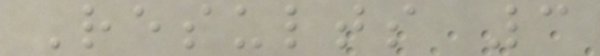Results 3
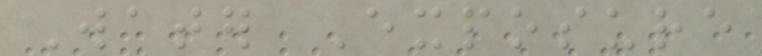Water Exposure
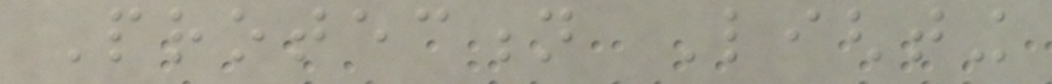Protection Lighting
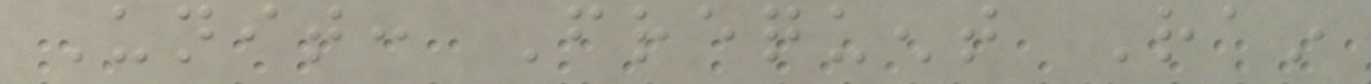Unit: Frequent Rain
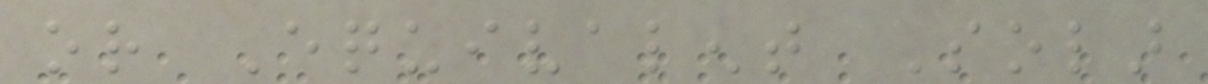or Equivalent Solar
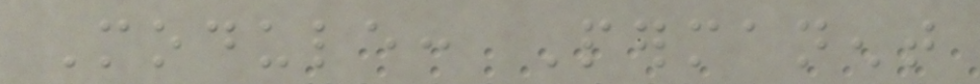Module: Permanent
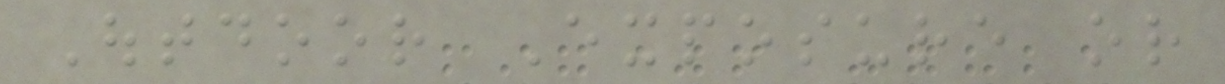Outdoor Exposure or
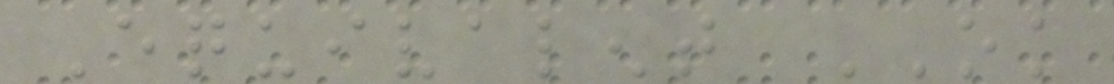Equivalent OK
